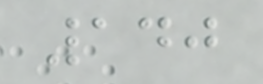140
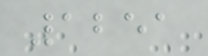1251
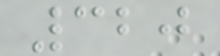320
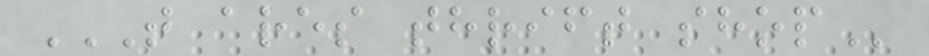T ARES THRIFT SHOP
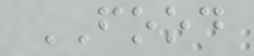FOOD
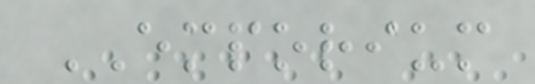EMPORIUM
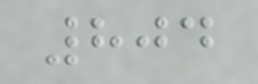804
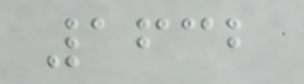1632
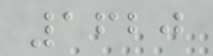1620
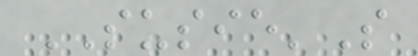SUSIE'S
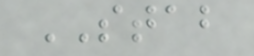STAB
